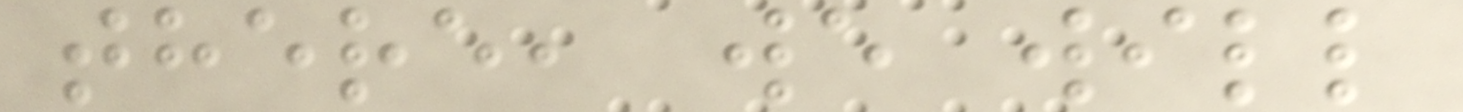there, we will
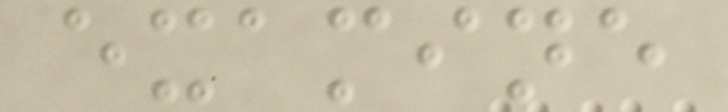examine
